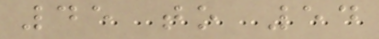45 to 54
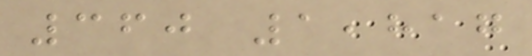360 1,817
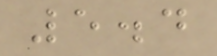5.4
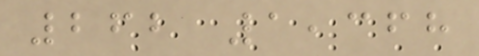262 1,368
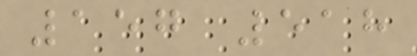157 518
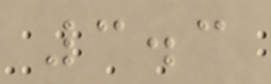3.3
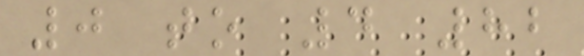0 to 4 82
